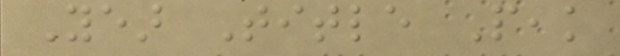Year Title Peak
